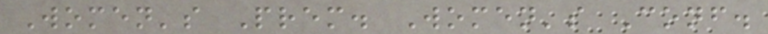Women's Prem. Women's Conf.
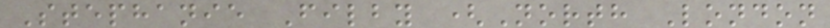Stephanie Filby (North London
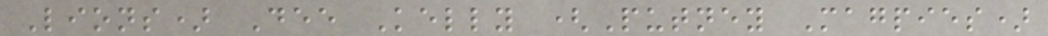Lions) Dee Kelly (Putney Magpies)
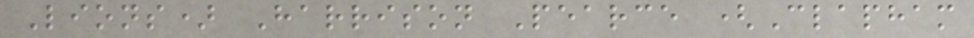Lions) Harrison Pearce (Clapham
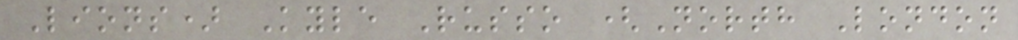Lions) Kyle Russo (North London
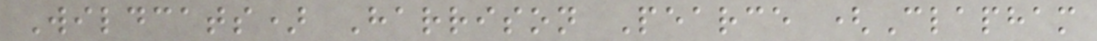Wildcats) Harrison Pearce (Clapham
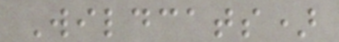Wildcats)
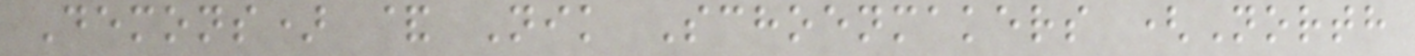Demons) & Nik Schoenmakers (North
